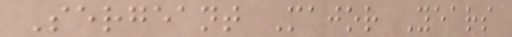Sergeant Major Years
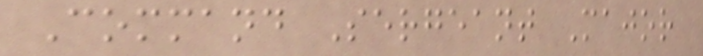Command Sergeant Major
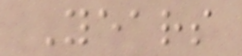Years
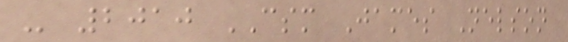- 2010 CSM James Nelson
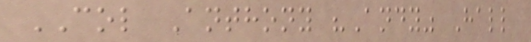COL Anthony "Andy" Hall
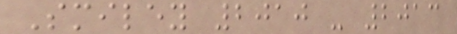Smiley 2010 - 2013
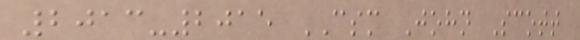2013-2015 CSM John Scott
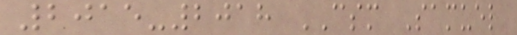2015-2018 CSM Samuel
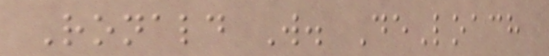Ronald W. DeLoach
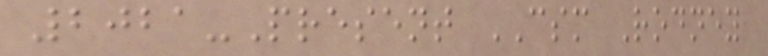2021-Present CSM Rodney
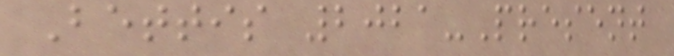Bettis 2021-Present
